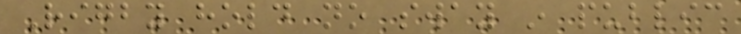Rigby hold no sway in public
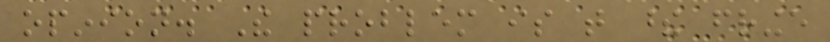opinion. The problem is that these fringe
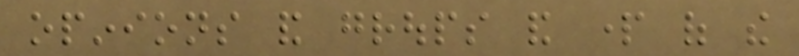opinions and groups and part of the
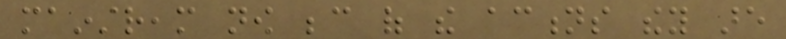mainstream now because of the actions they are
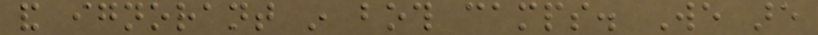and ignorant in both camps. We are
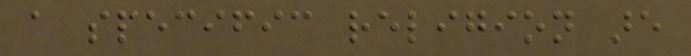a specific religion are
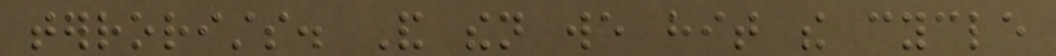terrorists. And then we hit the cycle
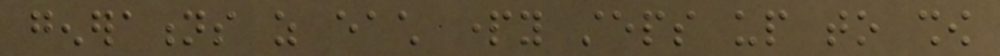generations as each party steps up to show
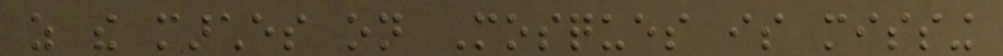as the marches on Mosques is missing
